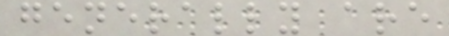generally are
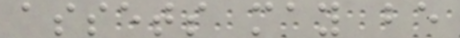assets may be
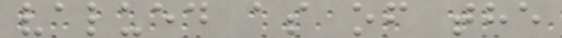valued as of the
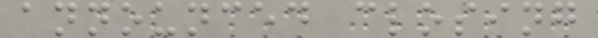announced closing
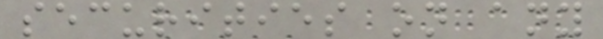securities on any
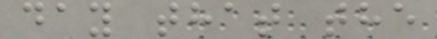day that the
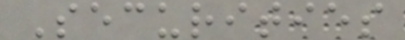Securities
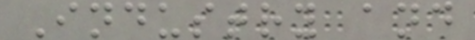Industry and
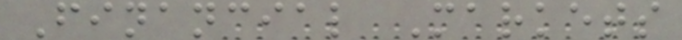Financial Markets
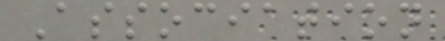Association
